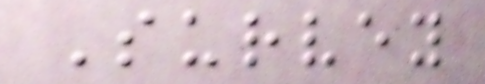Survey
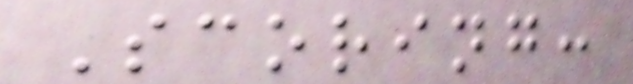Scoring:
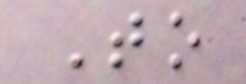To
